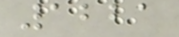1221
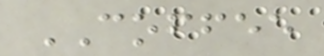COFFEE
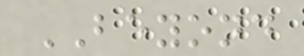BEYOND
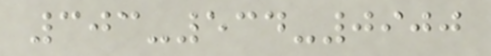303-534-0900
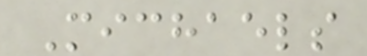Michaels
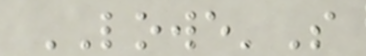LOWE'S
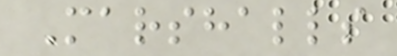Marshalls
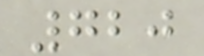720
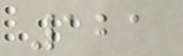121
